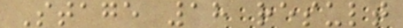Stage 18 result
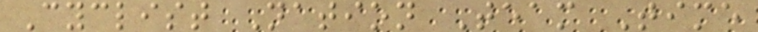Cyclist Nation Team Time
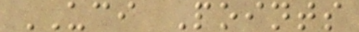UCI Points
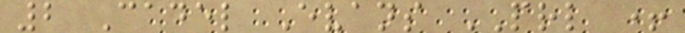2 Cadel Evans PRL +
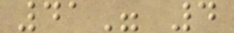41" 4
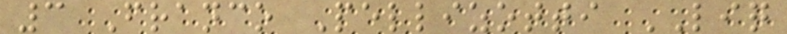3 Franco Pellizotti LIQ
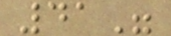41"
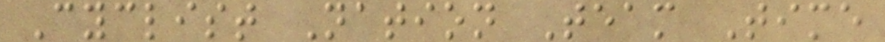Cyclist Nation Team Time
